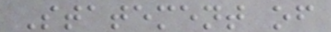Statement of
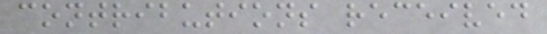contributions received
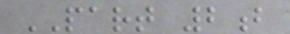PART 2b
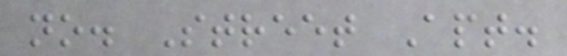no. Street Apt.
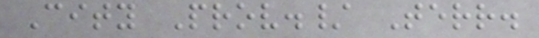City Prov./ Terr.
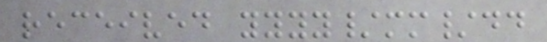received yyyy/mm/dd
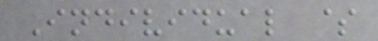Individual $
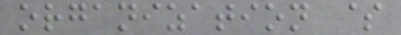organization $
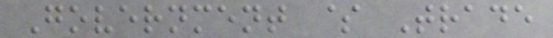Government $ Trade
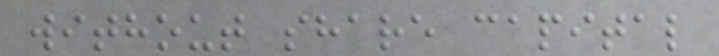without share capital
